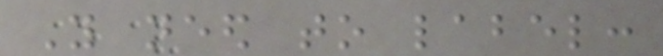You need to label:
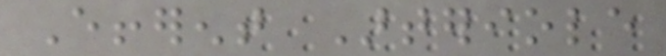Efferent Arteriole
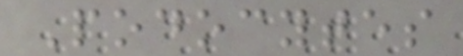Podocytes
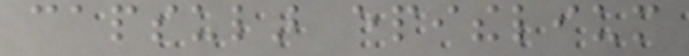capsular epithelium
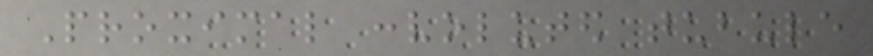Proximal convoluted tubule
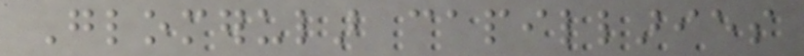Glomerular capillaries
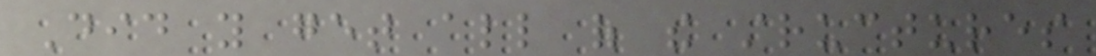Did you get all of the structures
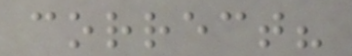correct?
